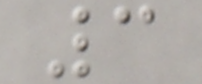3
